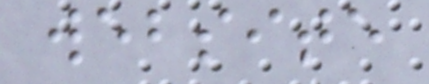website
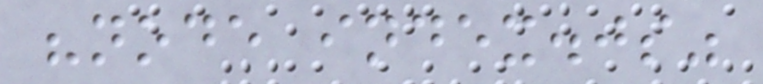"node index.js"
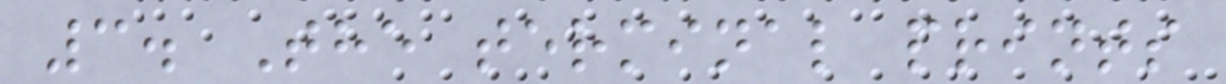3. The terminal prints
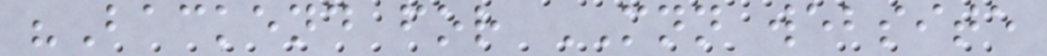"Backend for MNN website
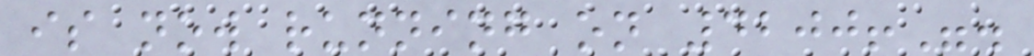is now running on 4200!".
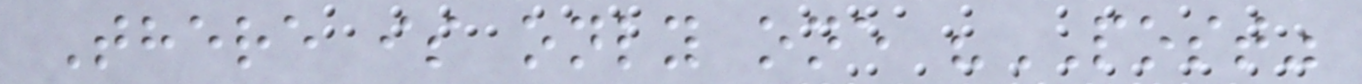There is only one "POST"
